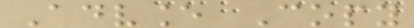Advance Copy
